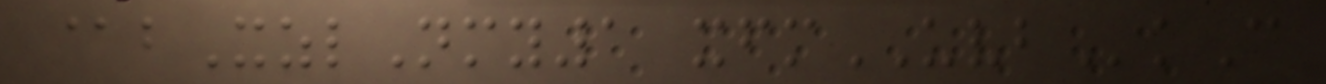@bXzlNmy1 xfmUVBkC
